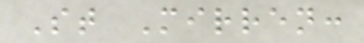St Mirren:
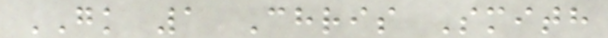GK 1 Chris Smith
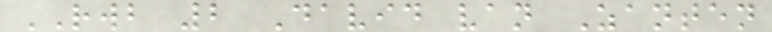RWB 2 David van Zanten
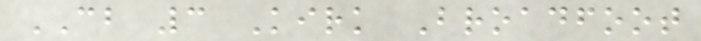CB 3 Kirk Broadfoot
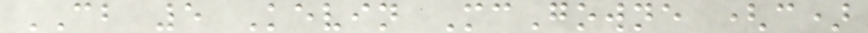CB 5 Kevin McGowne (c)
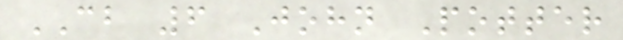CB 6 John Potter
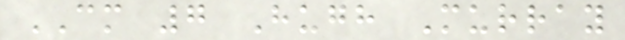CM 7 Hugh Murray
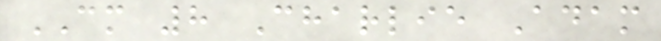CM 8 Charlie Adam
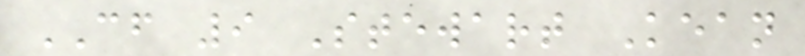CF 9 Stewart Kean
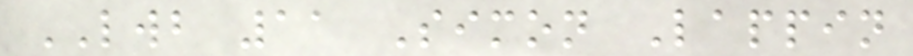LWB 11 Simon Lappin
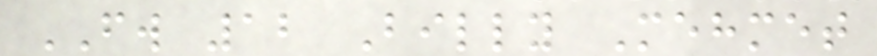FW 12 Billy Mehmet
